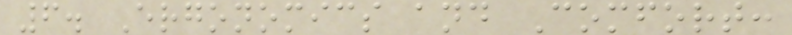6. Ergonomics and Comfort:
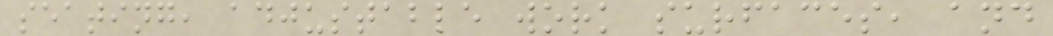seating, adjustable work surfaces, and
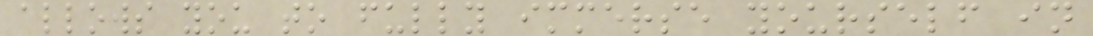allows you to fully immerse yourself in
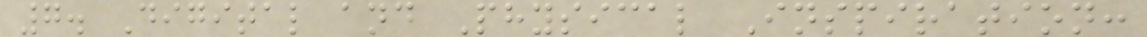7. Digital and Physical Inspiration:
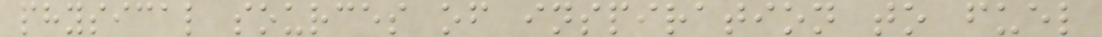physical sources of inspiration to fuel
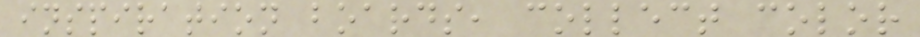inspiration boards, collect color
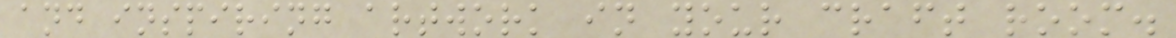and inspiring artwork in your craft room.
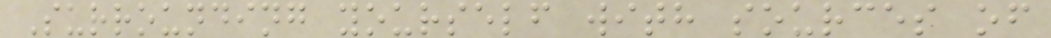Surrounding yourself with sources of
